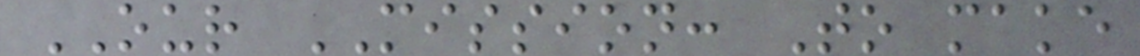OUR MISSION: To make
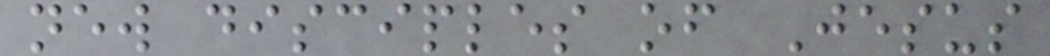new disciples of Jesus
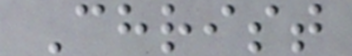Christ
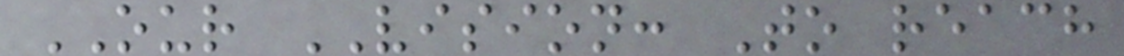OUR VISION: To reach
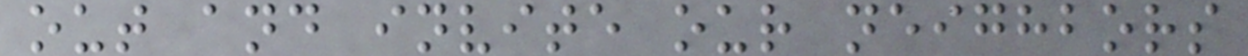out and invite our neighbors
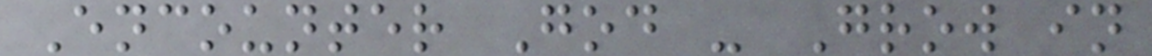Encounter God - Grow in
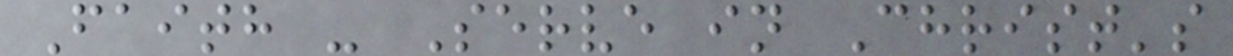Faith - Serve in Christ's
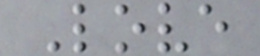Love
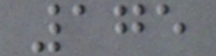175
